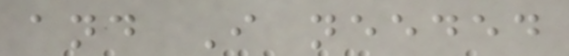and I needed
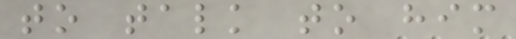to talk to him
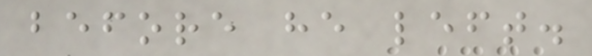before he left.
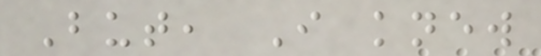But, I knew
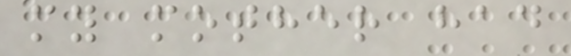my mother had
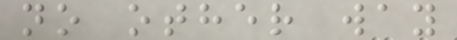no other way
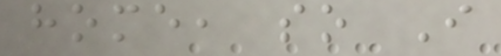home, so I
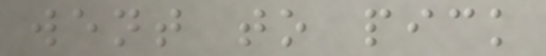went to pick
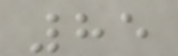85
